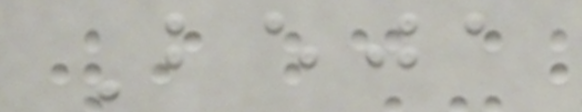Beja
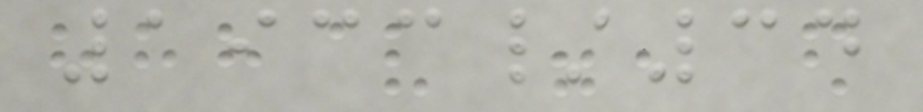1933/34
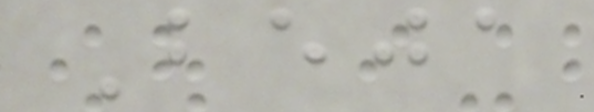Beja
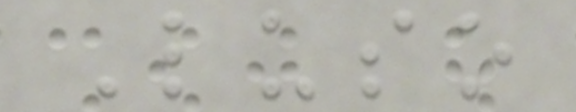Luso
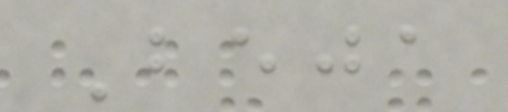Beja
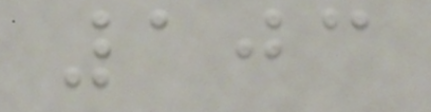103
